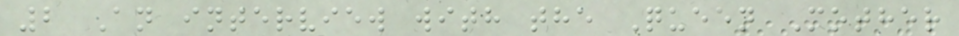2 An interview with the Queen Mother
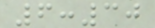6:30
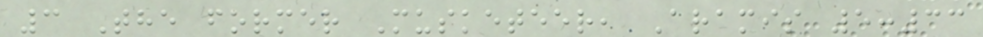3 The former Musketeer, Aramis 5:33
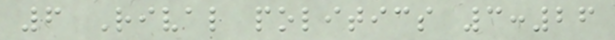6 Rival politics 3:26
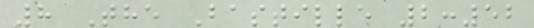8 The Bastille 2:52
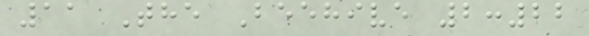11 The Beehive 2:22
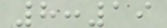8:19
